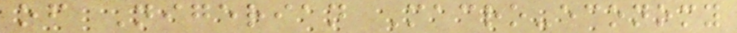of Nigerian Macro-economy
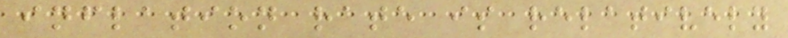inflation rate is relatively
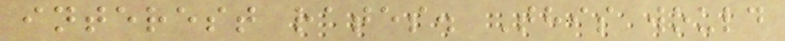interest rates. This would
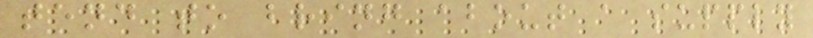tend to bring about a supply
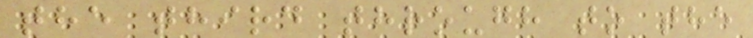the third through to the
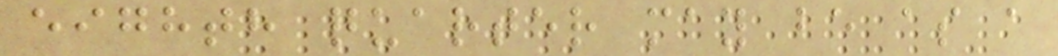eighth quarter may be as a
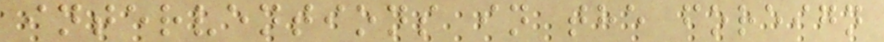interventions in the foreign
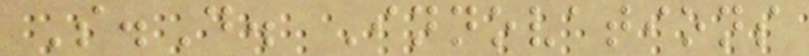S.D. Innovations
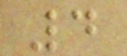4
